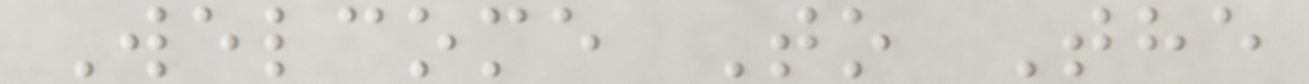Welcome To The
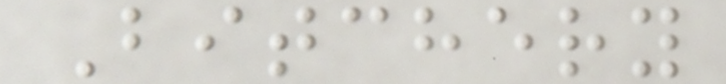Bitchery
